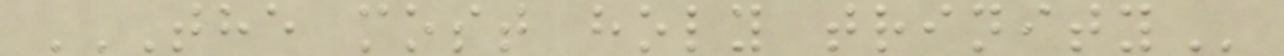THE MOST HOLY TRINITY
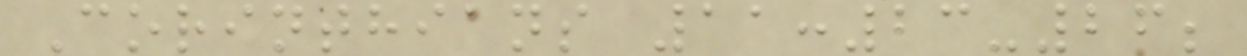Corinthians 11:23-26;
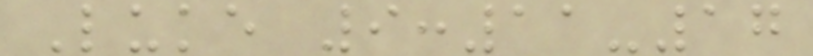Luke 9:11-17
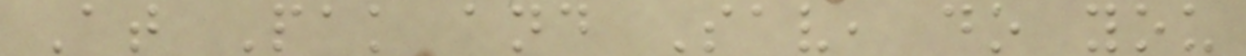At Pak and Sav, do you
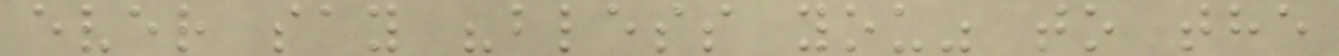ever say "bless you" to the
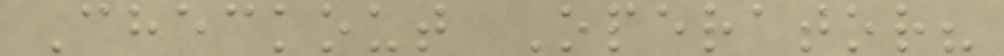Checkout Operator?
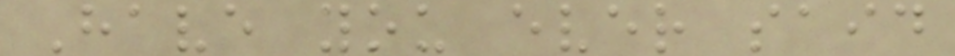Have you ever said
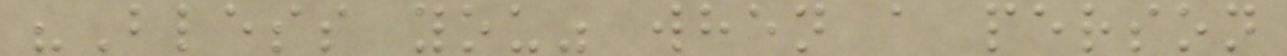"Bless you" when a person
